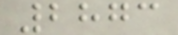2873
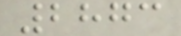2873
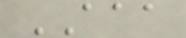AAA
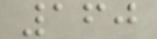160
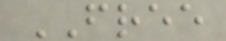FREE
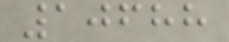10688
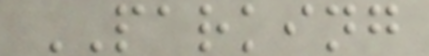PARKING
